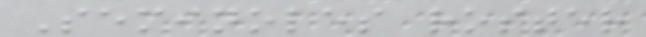Seminoles roster
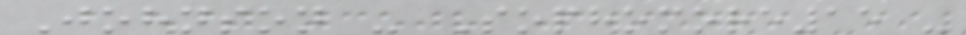Johnson - Sophomore15 -
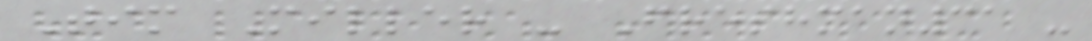Tim Miller - Freshman31 -
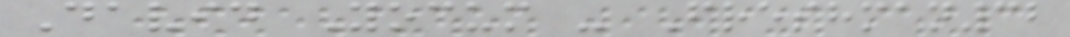David Yocum - Freshman32
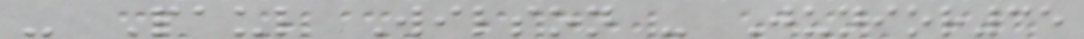- Paul Wilson - Junior35
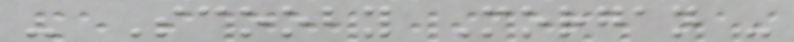- Scooby Morgan -
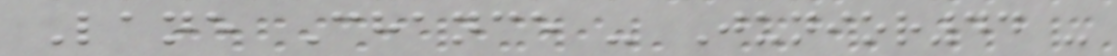Lane Chance - Junior44 -
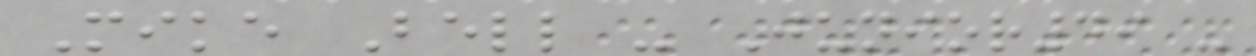Mike Bell - Junior49 -
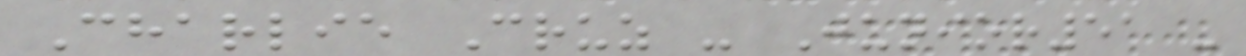Charlie Cruz - Junior51 -
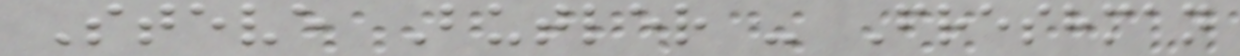Steve Butler - Freshman
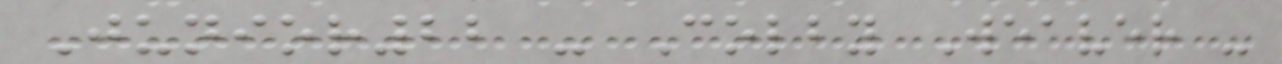Junior22 - Colby Weaver -
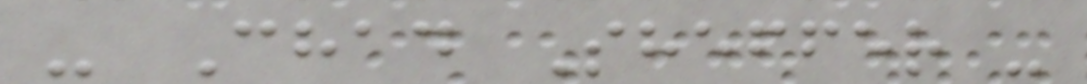- Chad Sheffer -
